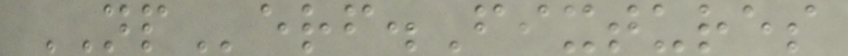NPerf.Fixtures
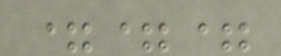===
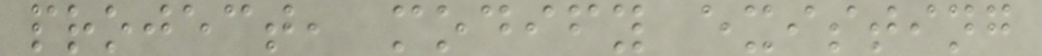project, modify existing
